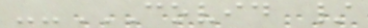--COVID /
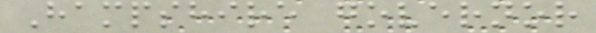Hampshire governor
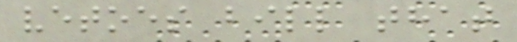vetoes bill that
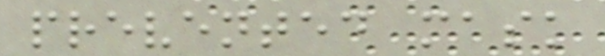prevented mask
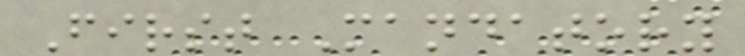First Mandatory
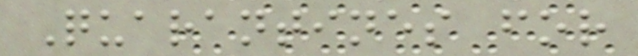Quarantines for
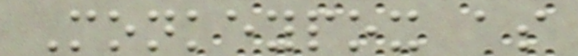Monkeypox as
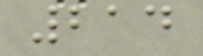214
